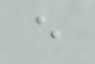e
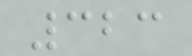323
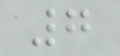7
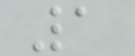1
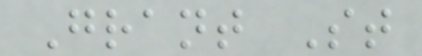Grant St
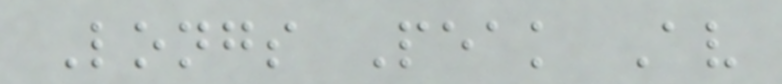Longs Peak Av
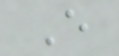E
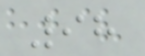98
